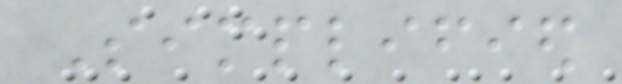Simplified
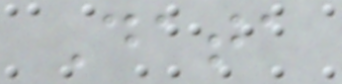Data
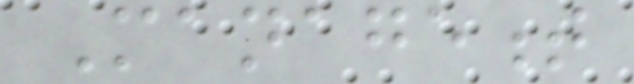Management
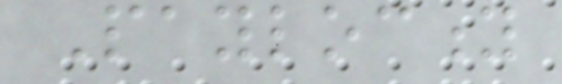Paylocity
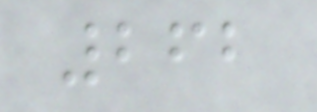262
